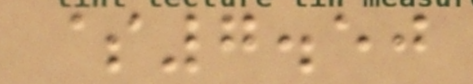$7.50
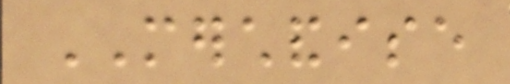MERCHANDISE
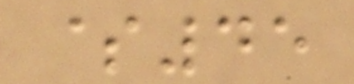$45
